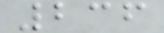236
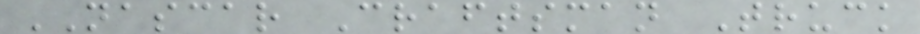NASCAR Craftsman Truck
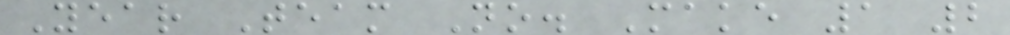Year Team No. Make 1 2
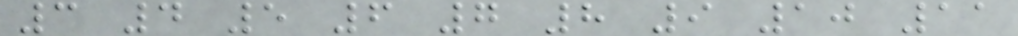3 4 5 6 7 8 9 10 11
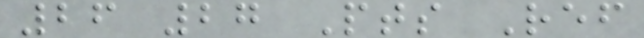26 27 Pts Ref
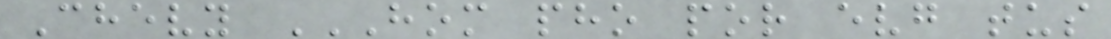Chevy HOM PHO POR EVG TUS
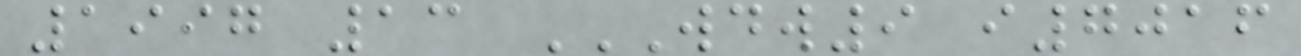1997 13 WDW9 I7016
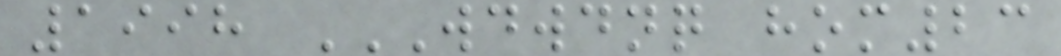1998 WDWDNQ HOM23
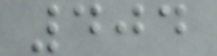404
